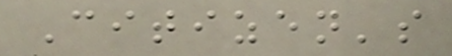Citizen's
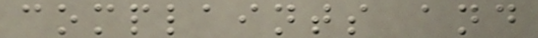complaints and
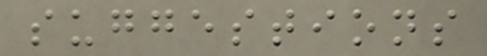suggestions
